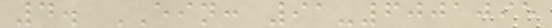4. EIN: 91-6001095
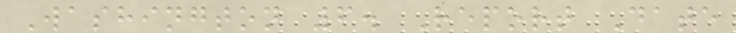Washington 6. Report Date
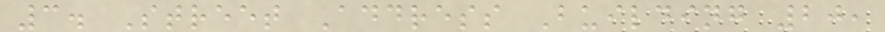3. Street Address Building 20,
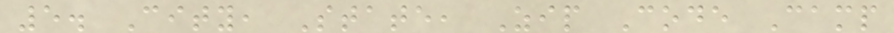5. City, State, Zip Code Camp
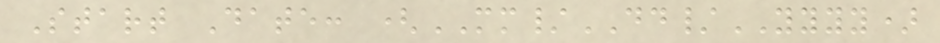Start Date: (MM/DD/YYYY)
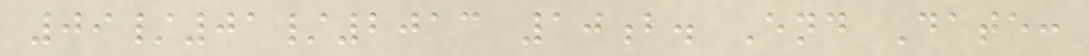09/01/2013 10b. End Date:
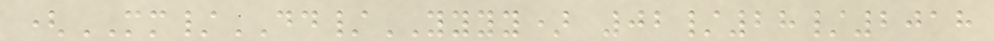(MM/DD/YYYY) 02/28/2018
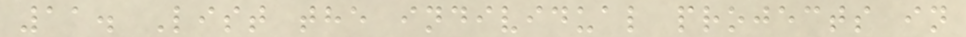11. List the individual projects in
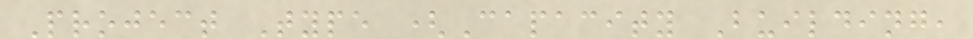Project Type (Capacity Building,
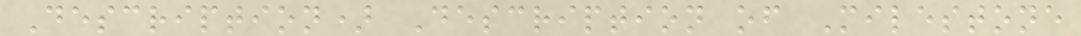Description) Description of Milestone
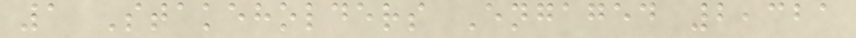1 Stakeholders Engaged 2,321
